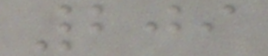209
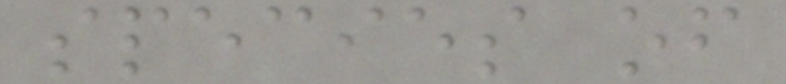species of
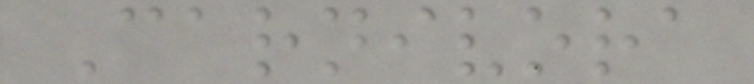Carnivora
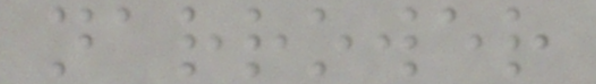narrower
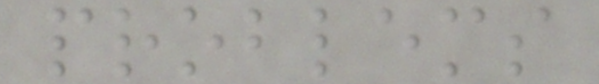problems
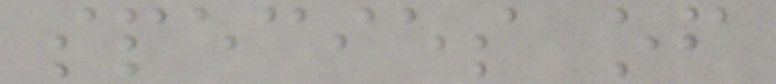species of
